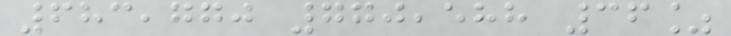683,770 770,588 36%
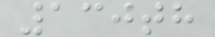130th
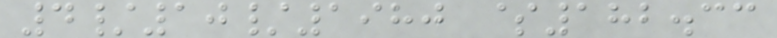4/10/1980 $182.33
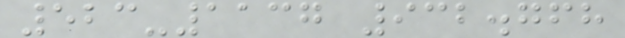523-1137 932.768
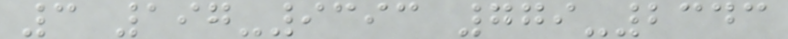3 197-9393 779-2343
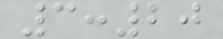3:20
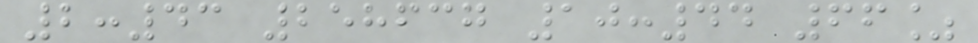2:43 258637 10:44 66%
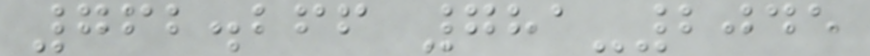762.266 781-2045
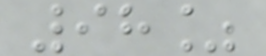98%
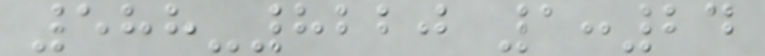588-8220 1:24
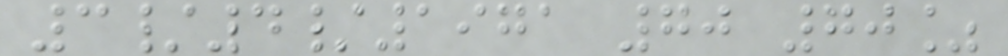3/4/1971 70 70%
